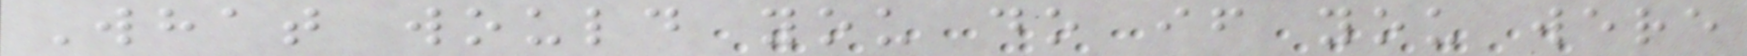What would you do if you were
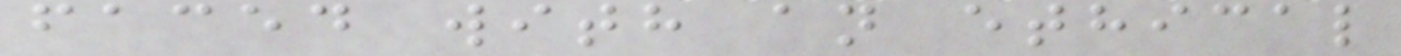faced with an ethical
